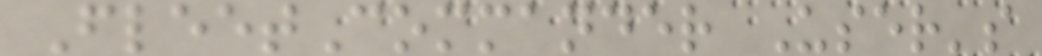FleetCommander User's
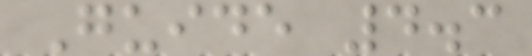Guide 4.3
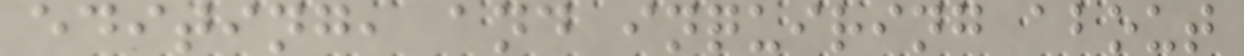editing, and inquiring about
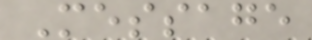Message
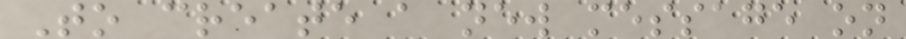To create a new message on
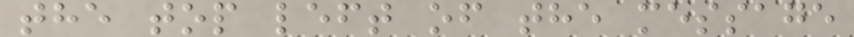the top left of the message
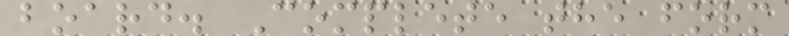board. Complete the form
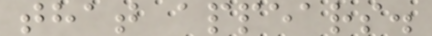that appears.
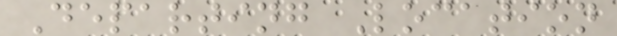Departing Location
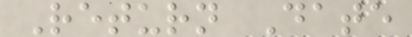Return Date
